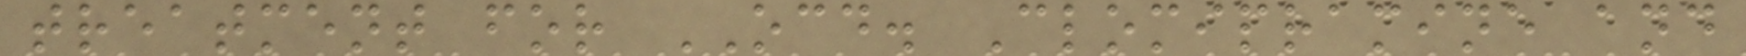treatment for OCD. Clomipramine and
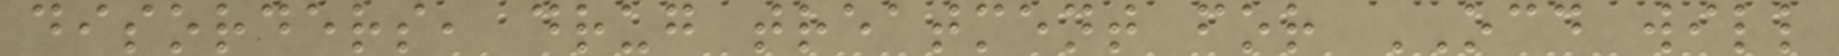disorders, drug treatment for OCD will
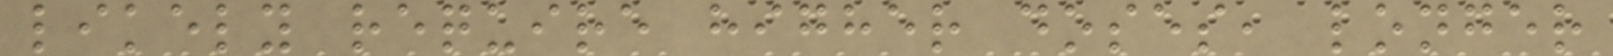likely require higher doses, longer
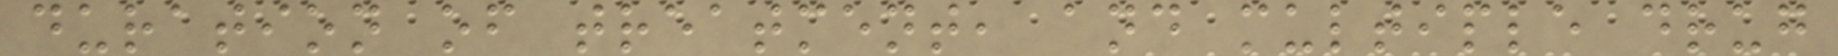duration of treatment, and multiple drug
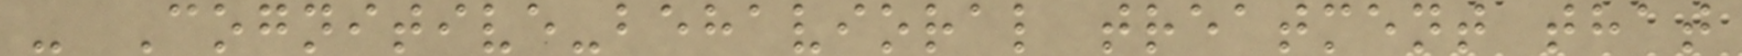- Cognitive-behavioral treatment that
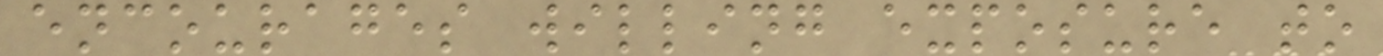encourages willing exposure to
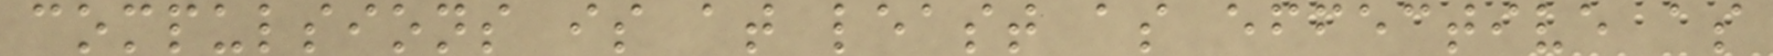compulsions is at least as effective as
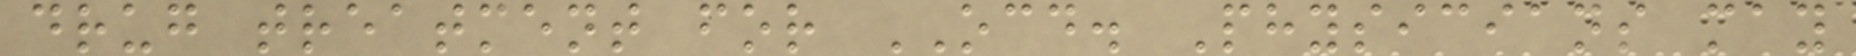drug treatment for OCD. Physicians may
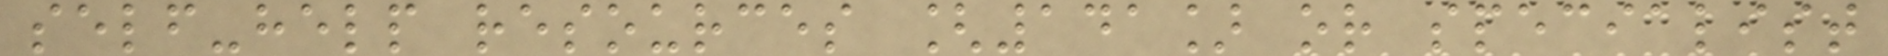self-help resources [141] or specialist
